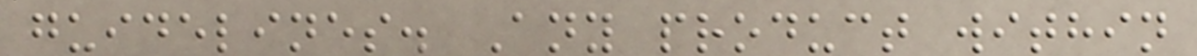guidelines. Any product within
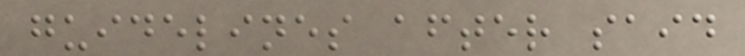guidelines after said
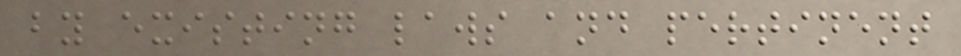by existing laws and pertinent
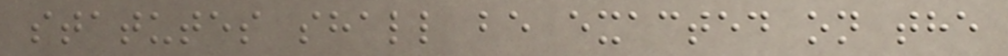statutes shall be exacted on the
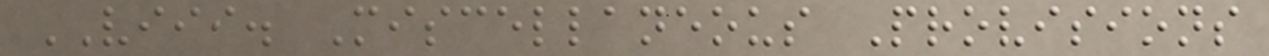VIII. Miscellaneous Provisions
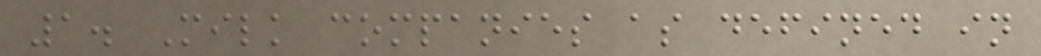1. Milk companies as defined in
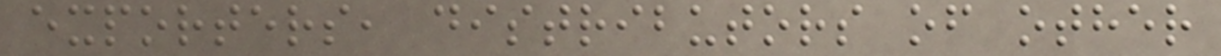exporters, distributors of other
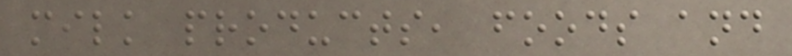milk products, foods and
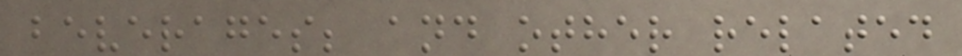beverages; and other related
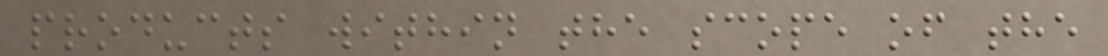products within the scope of the
